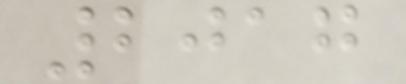2017
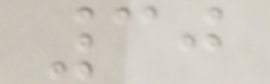30
